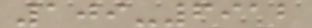109-6912
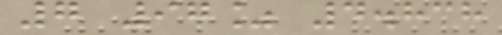7 97% 4.838
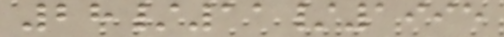28/11/1995
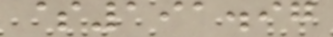$191.97
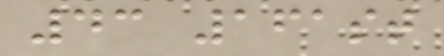43 161st
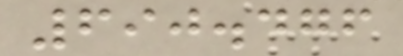690.476
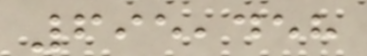695,458
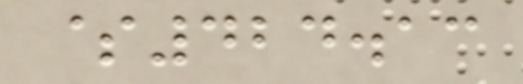$424.13
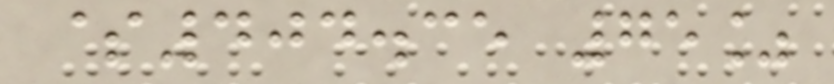$404.35 75%
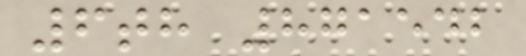6th 871542
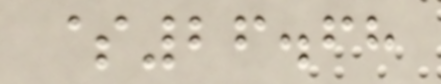$26.68
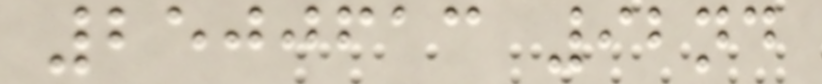2500613 92nd
